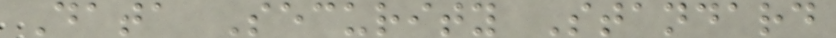Data Security Standard
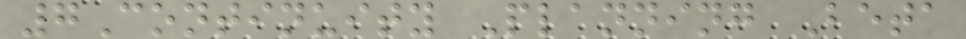7Continuity Planning Beta
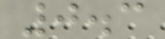0.3
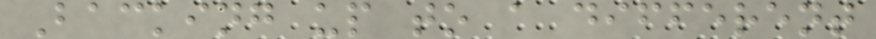Backing up to a different
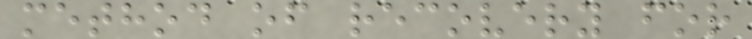method of recovery for
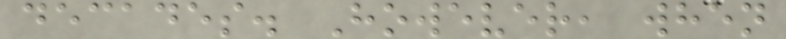decades. However, when
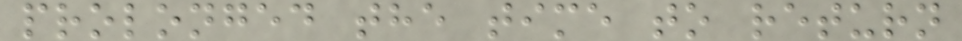prolonged the time to return
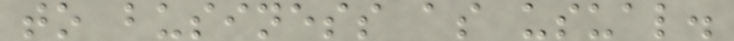to business as usual.
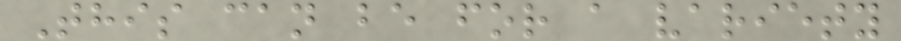This can be for a variety
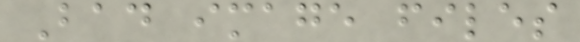Bad image files
